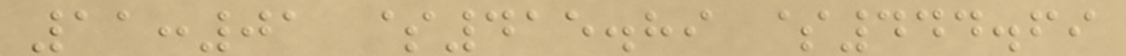11:01 $415.89 $444.69
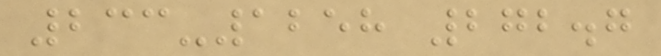233-1258 272.7
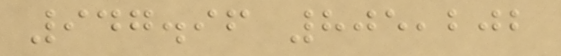947.96 805,202
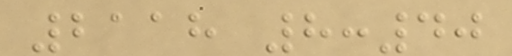2118 8:40
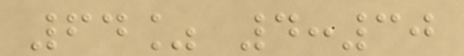64% 4:30
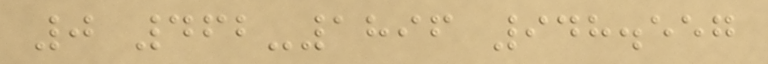0 462-1896 948.557
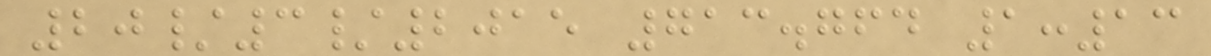20/3/2015 713.764 1:13
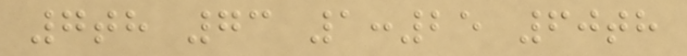7th 73 1:25 60th
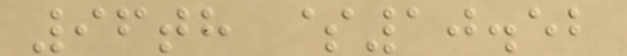96th $10.52
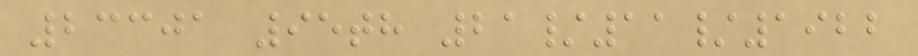23301 95th 21/11/1922
